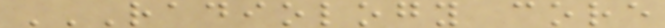RADIOLOGY CORE
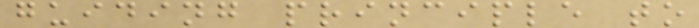guiding principle to
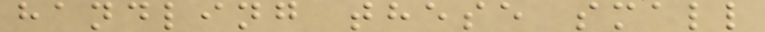handling these small
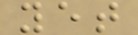yet
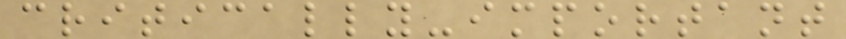critically-important
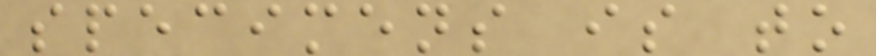specimens is to
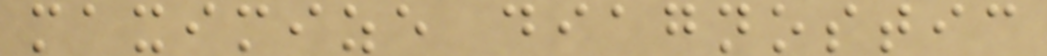maximize diagnostic
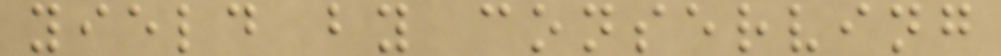yield by conserving
